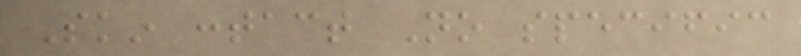Skin contact No specific
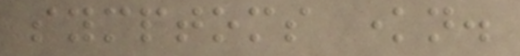symptoms known.
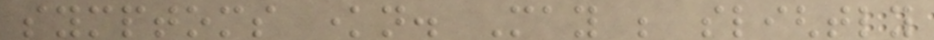symptoms known. May be slightly
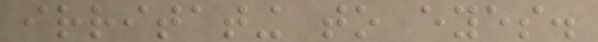irritating to eyes.
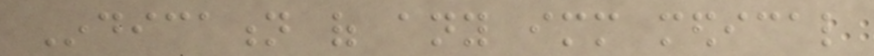Indication of any immediate medical
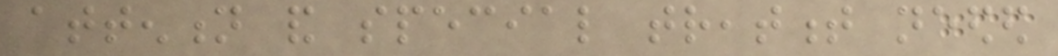attention and special treatment needed
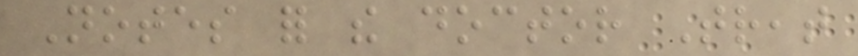Notes for the doctor Treat
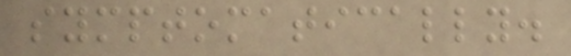symptomatically.
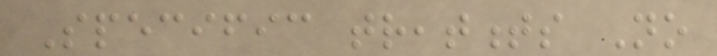Specific treatments No
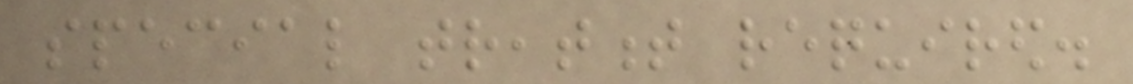special treatment required.
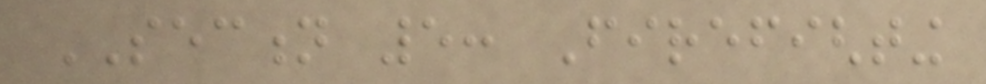SECTION 5: Firefighting
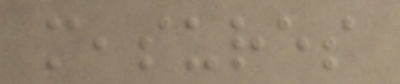measures
